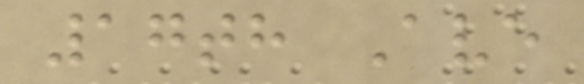17th Ave
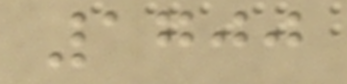1700
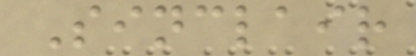Sinclair
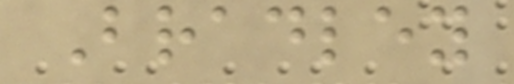Bradley
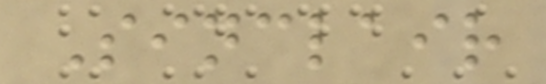Sinclair
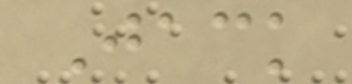Jack
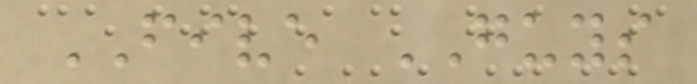FIVE GUYS
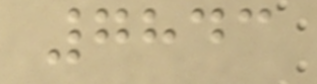7843
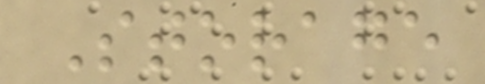Storage
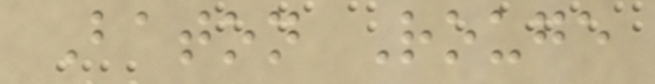Baton Rouge
